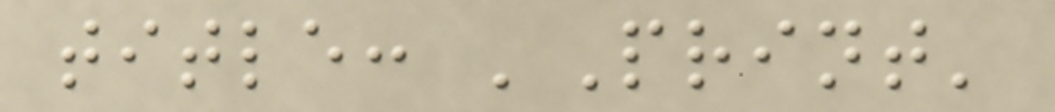title: 'Print'
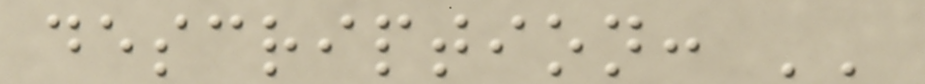description: ''
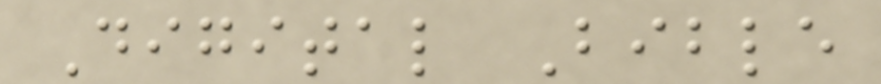Digital Bible
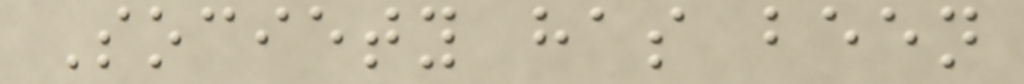Society has been
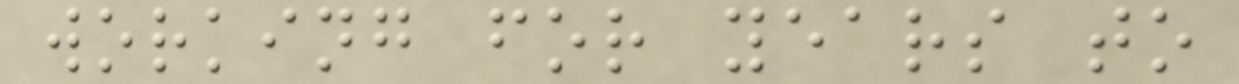working for years to
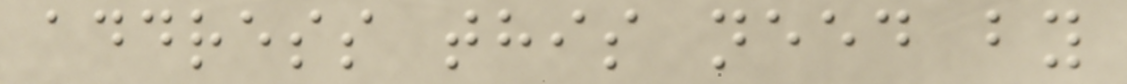address this need by
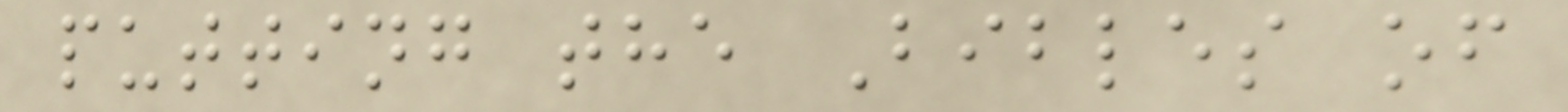putting the Bibles of
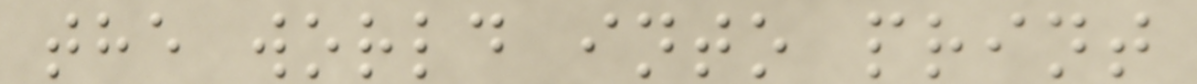the world into print
